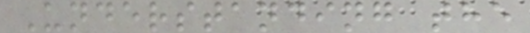Understanding the
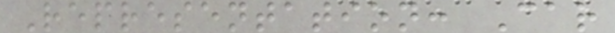Representation: Car
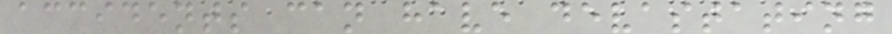accidents can have devastating
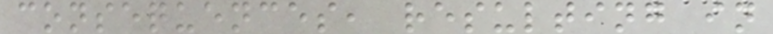consequences, resulting in
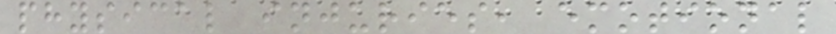physical injuries, emotional
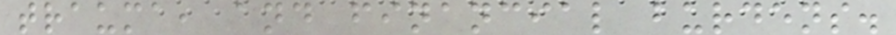trauma, and financial burdens.
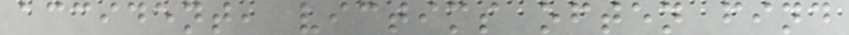accident, victims often find
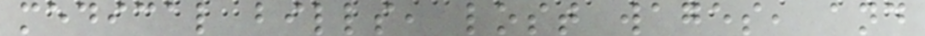medical bills, lost wages, and
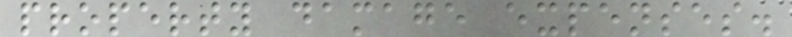property damage expenses.
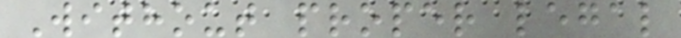Without proper legal
